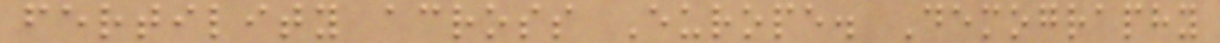fertility across Europe. Demography
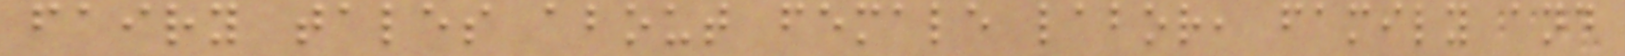fairy tales about female labor, family and
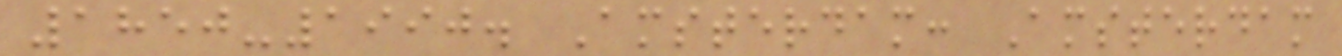1850-1990. Amsterdam: Amsterdam
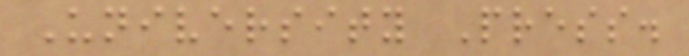University Press.
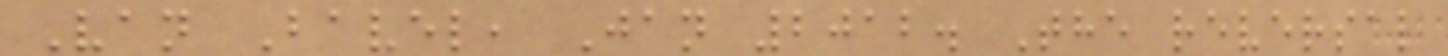Van Bavel, Jan 2012. The reversal
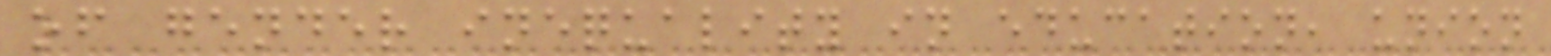of gender inequality in education, union
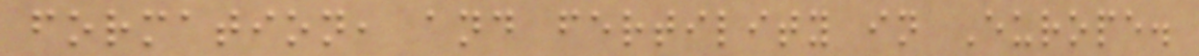formation, and fertility in Europe.
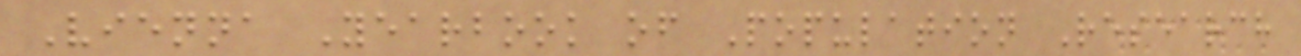Vienna Yearbook of Population Research
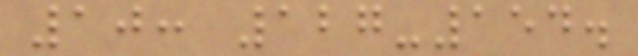10: 127-154.
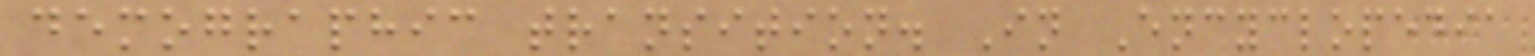demographic transition. In Encyclopedia
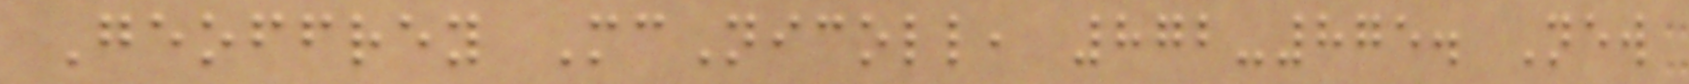Geoffrey McNicoll, 872-875. New
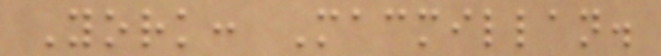York: Macmillan.
